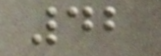42
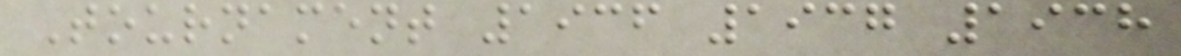Tournament 1936 1937 1938
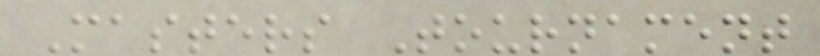Masters Tournament
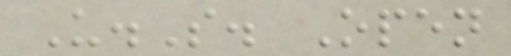U.S. Open
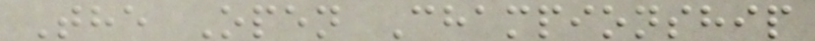The Open Championship
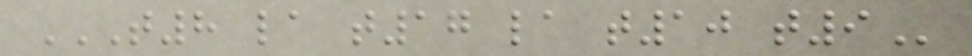T8 LA T17 LA T10 T9
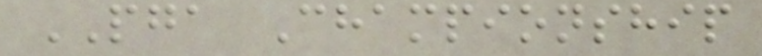PGA Championship
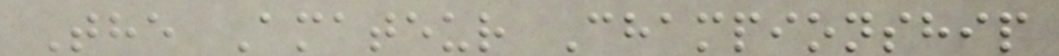The Amateur Championship
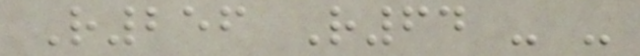R256 R64 - -
